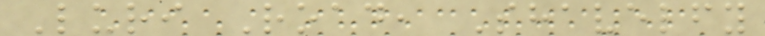Luri Road, Shavelfy
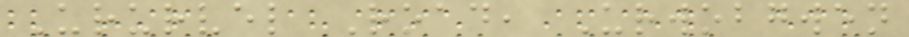Ururvel Road, Urwobgwen
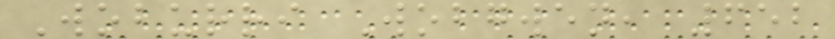Woburri Wobgwen, 652
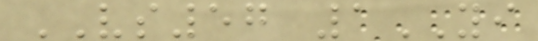VS57 1YI
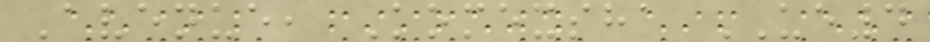Avenue, Komexsha UE4
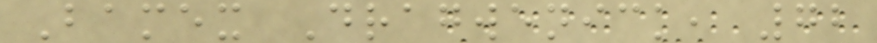Bamex Dragwenick, 72
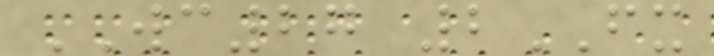WC27 2FX
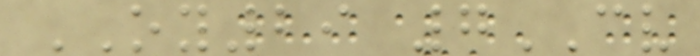OY29 7CV
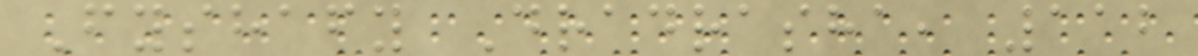Fyshafy Dradrasha, 112
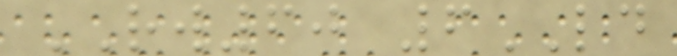RW60 6LD
